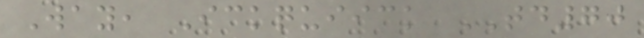Way, Ickquiick TD70
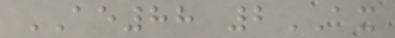AE88 2AX
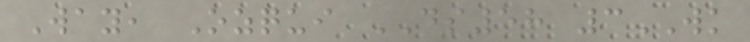Way, Ozqui DS58 3WK
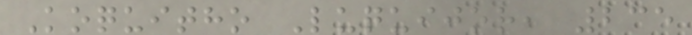Koquitho Luquijor, 235
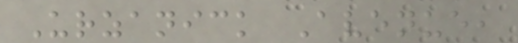Urzanick Avenue,
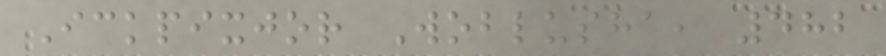Ickpixjor Woblusha, 482
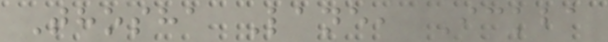Thosha Lane, Ickba
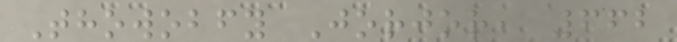Thowobfy Jorjor, 662
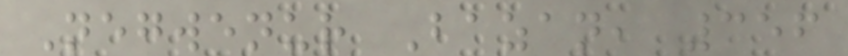Negwenur Bazan, 356
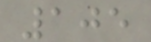105
